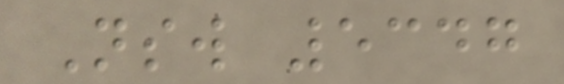Nsw 5347
